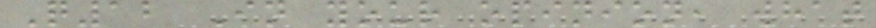Q12 In your opinion, what
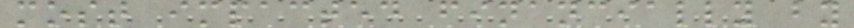most impacted financially by
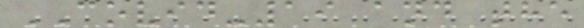COVID-19 and the
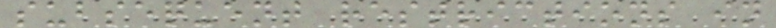subsequent restrictions in
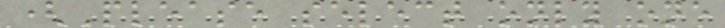(Please select only one
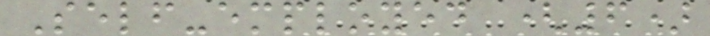Self-employed (6)
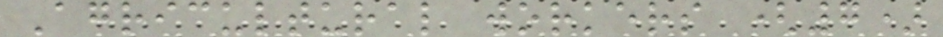Agricultural workers (7)
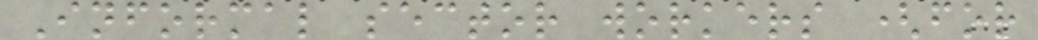Informal sector workers (for
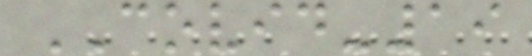COVID-19
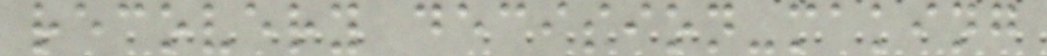recovery decision-making
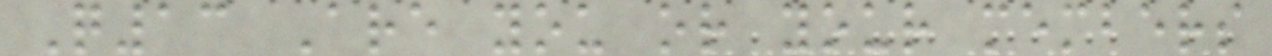Q13 Are you or your members
